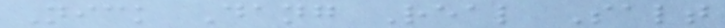Nick Dang Real Salt
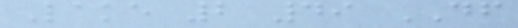Lake 2 49 DF
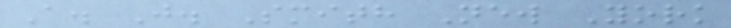A. J. Smith New York
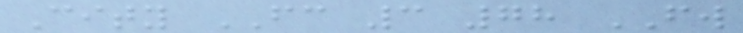City FC 3 78 FW
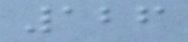126
